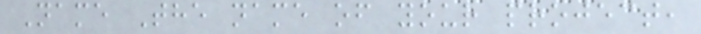Name The name of your project,
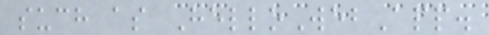such as HelloWebApp.
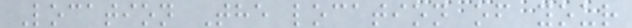Location The location of your
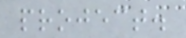project.
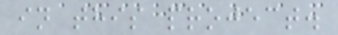in this project.
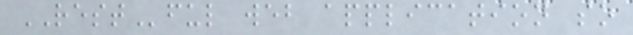RESTful web application so
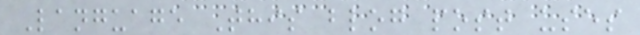Language This blog post uses
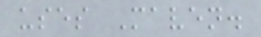uses Maven.
